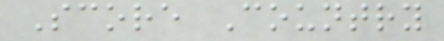Score Country
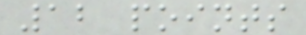12 points
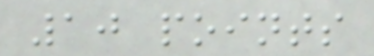10 points
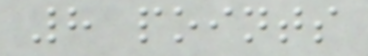8 points
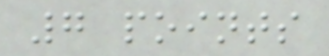7 points
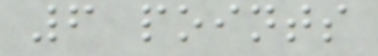6 points
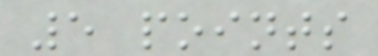5 points
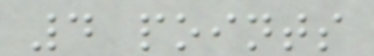4 points
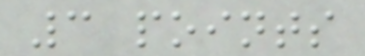3 points
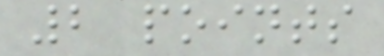2 points
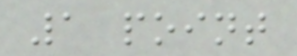1 point
